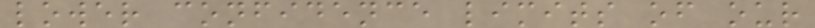lower confidence limits of our
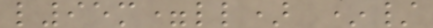l95m=ll) */
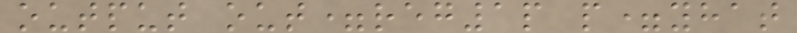output out=reg1p p=yhat
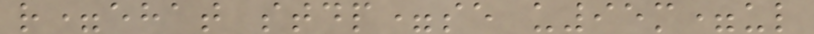r=ehat stdp=se u95m=ul
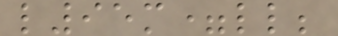l95m=ll;
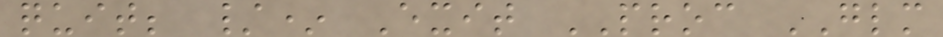quit; /* Exit PROC GLM
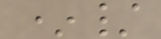*/
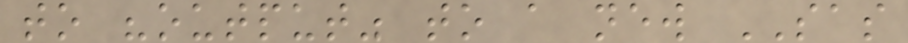to "output" to a new SAS
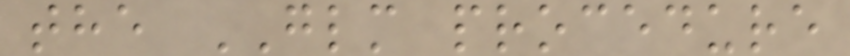the GLM procedure
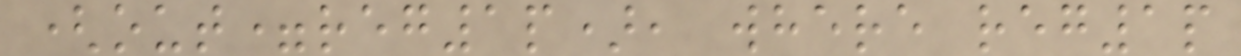(out=reg1p), where reg1p
